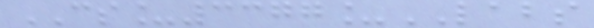CS_3377_LABS
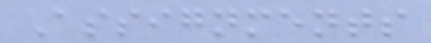Assignments
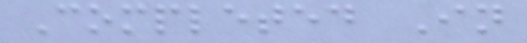Completed In
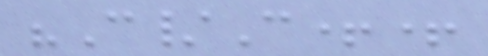"C/C++
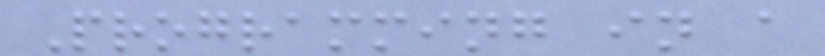Programming in a
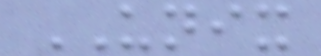UNIX
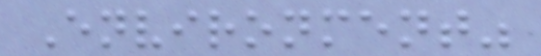Environment"
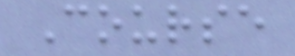Course
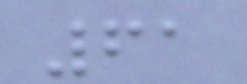61
